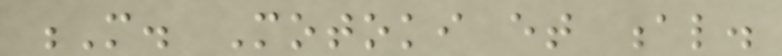M. Motoki et al.
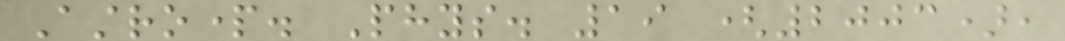Astropart. Phys. 19 (2003),
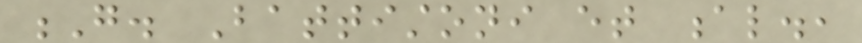G. Battistoni et al.,
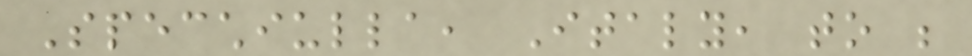Specchiulla, Italy, to be
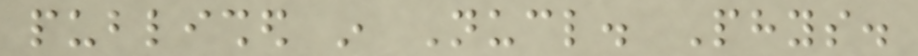published in Nucl. Phys.
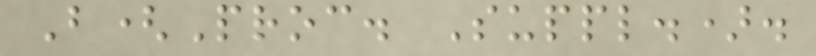B(Proc. Suppl.).
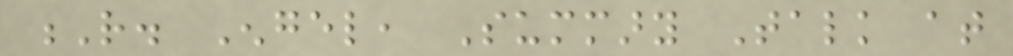R. Engel, Summary Talk at
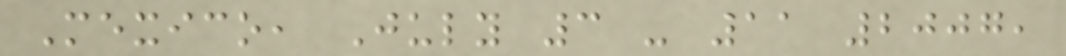Mexico, July 3 - 11 2007,
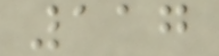117
